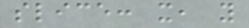slice: x, y
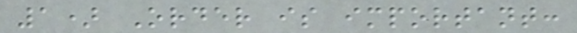1) Order is important:
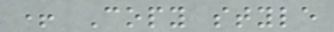+ Copy style
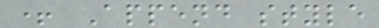+ Append style
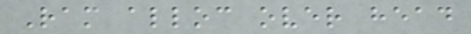Ram alloc over head
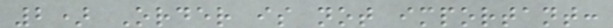2) Order is not important:
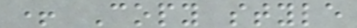+ Copy style
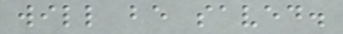will be saved.
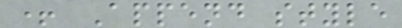+ Append style
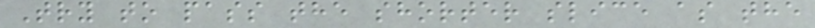Try to pass the shorter slice as the
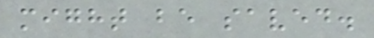might be saved.
